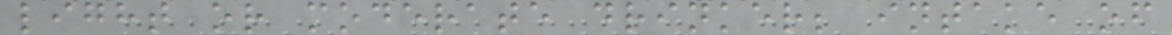light or moderate drinker; intake of
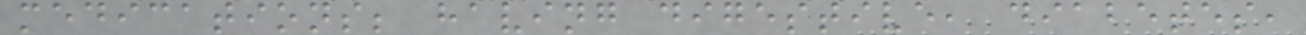medications; having digestive, diabetes,
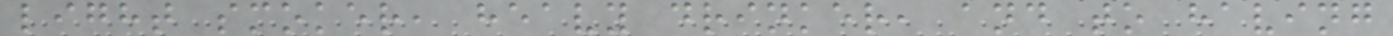light smoker, heavy drinker, and to having
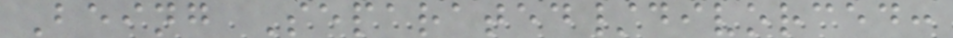Being Separated/divorced:
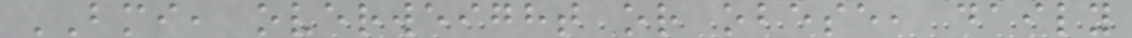BMI, overweight or obese, daily
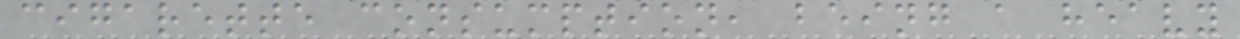cigarette consumption, being a heavy
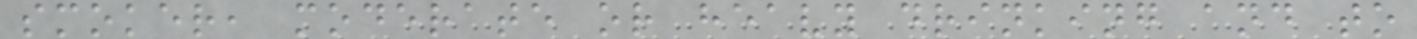smoker, moderate or heavy drinking and to
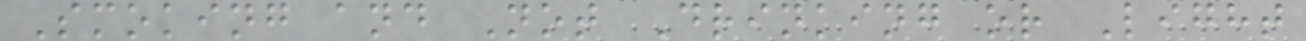Smoking and Not Drinking or Light
